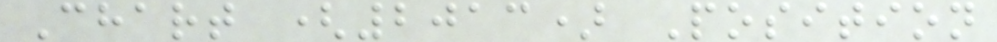Chart (2013) Position
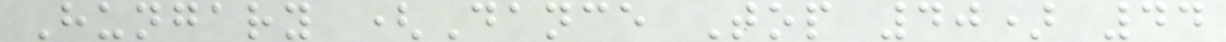Hungary (Dance Top 40) 44
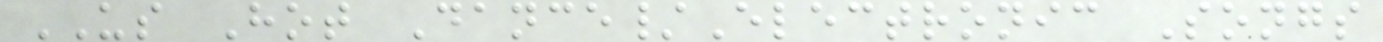US Hot Dance/Electronic Songs
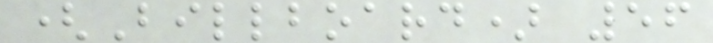(Billboard) 56
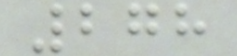278
